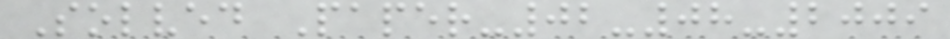Solved Paper-02-08-2009
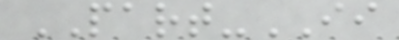PART-II
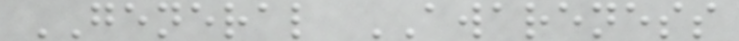GENERAL AWARENESS
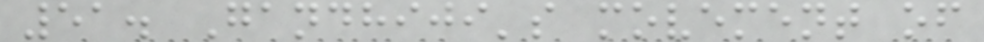51. Gandhiji's movement of
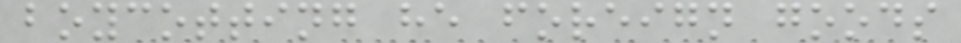boycotting he foreign goods
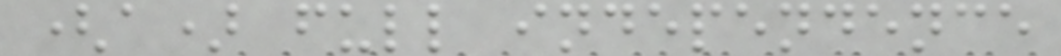(a) full independence
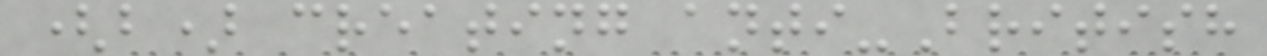(b) creating anti-British
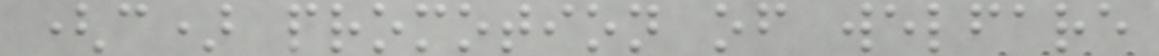(c) promotion of welfare
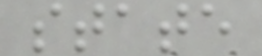state
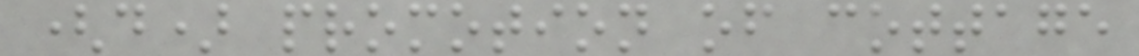(d) promotion of cottage
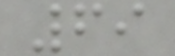69
